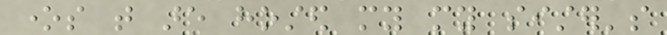ones that are hosted my my sister's
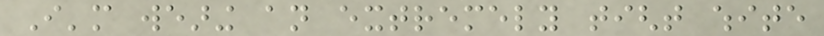I'm wearing an extremely tight white
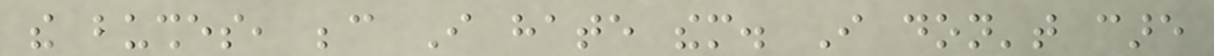the bushes, because I hate them. I don't care
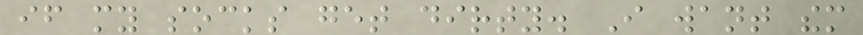if my socks get dirty. I want them
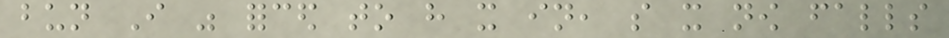bun I was forced to have it in, so it now falls
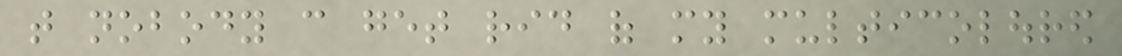that nobody can get rid of my multicoloured
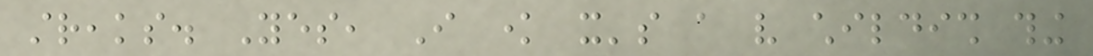streaks. Yes, I know it's a very childish thing
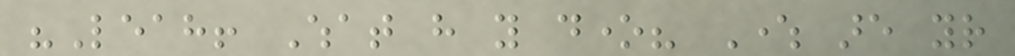"Leah! What have you done? Where are your
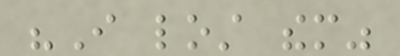"I lost them"
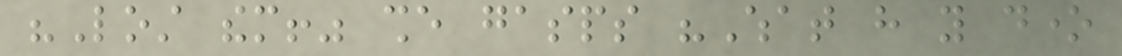"Lost them!" she gasps "What have you done
